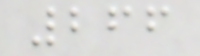266
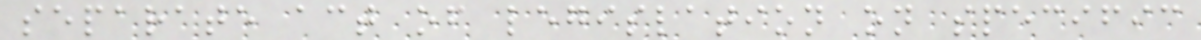separate act of legislation on specific
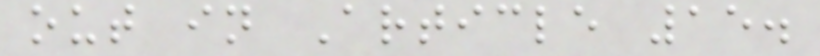out in Article 15.
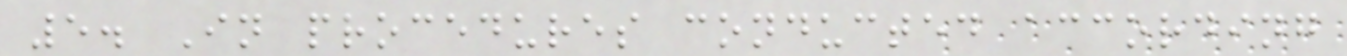5. In procedures conducted according
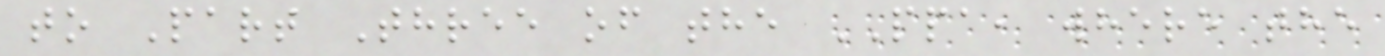to Part Three of the PPA, where the
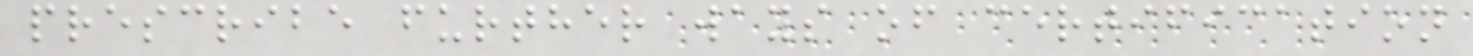prescribe further ways of certification
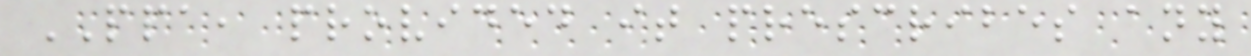PPA, provided it prescribes any
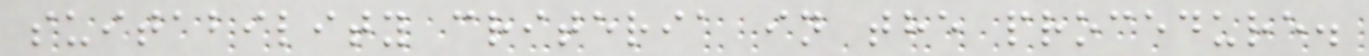suitability criteria in the procedure.
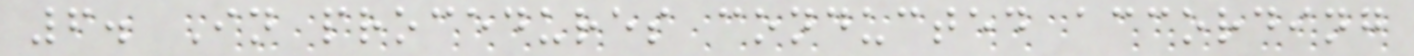6. In procedures conducted according
